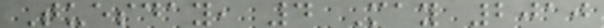Tuesday, 4 May 2010
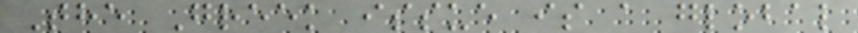The Greek issue is a global
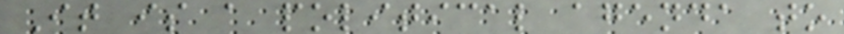It is a political agenda to
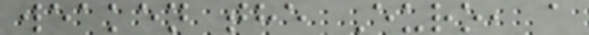weaken the Euro, a
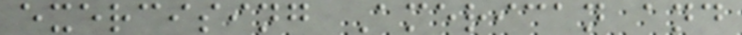exercising American and
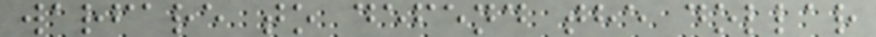warfare to defend the dollar
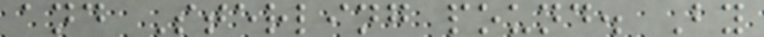and Sterling pound. By
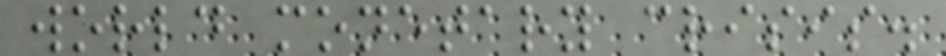world monetary crisis.
